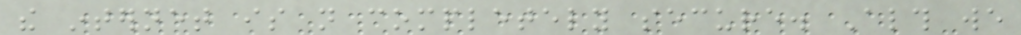the internet is not completely secure. Although we
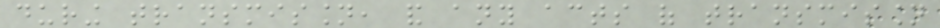during transmission, and any acts of transmission
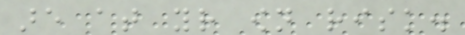are at your own risk.
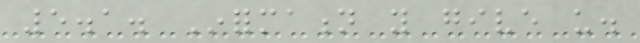5.1. Information you give us.
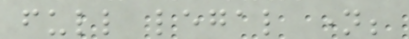full legal name;
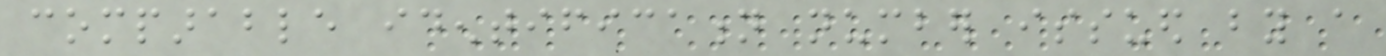comparable identification number issued by a
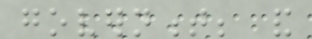government; and
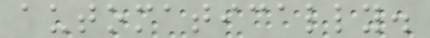automatically.
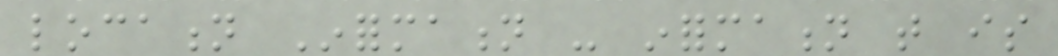location Information - information that is
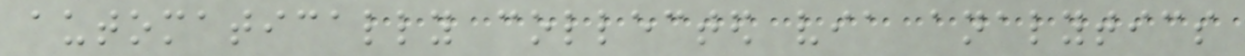automatically collected via analytics
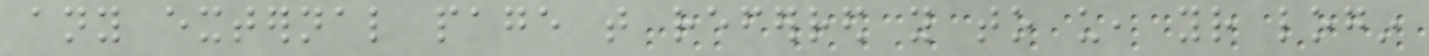any external page that referred you to us, your login
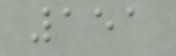151
